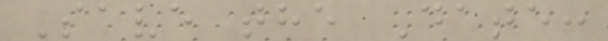Save the Date:
